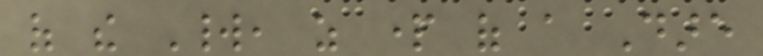of the World, as part of a Dare
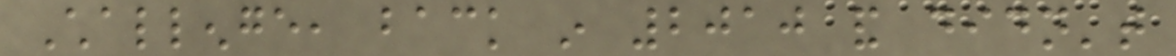Challenge, back in 2010 and didn't
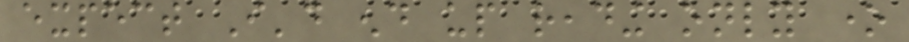expect I'd end up reading only one
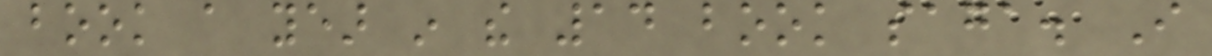book a year in the 14 book saga. I
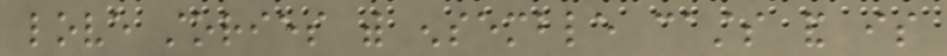love stories with ensemble casts and is
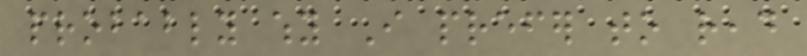probably why I prefer to read
